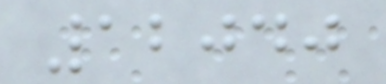12040
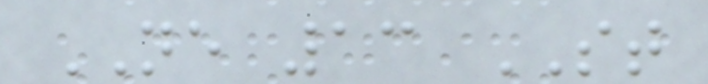NE 13 ST
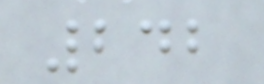242
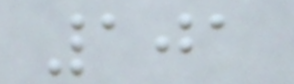101
